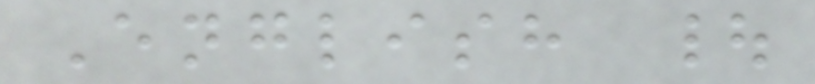English |
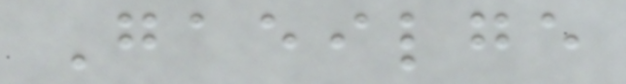Gaeilge
